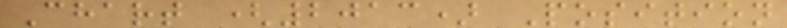Chart (2013) Position
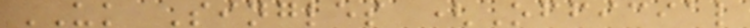UK Singles (Official
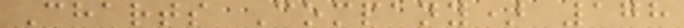Charts Company) 178
